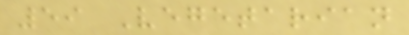59 Vegetarian
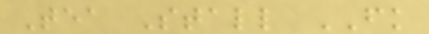Tea Stall FK
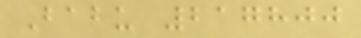Babu 217800
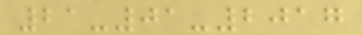21-01-2017
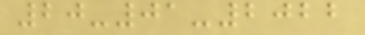20-01-2022
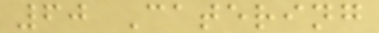60 Catering
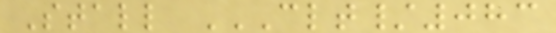Stall CLT/083
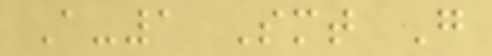A-1 Smt G
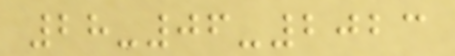28-06-2023
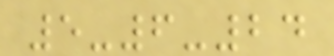5-6-24
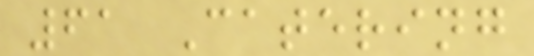61 Catering
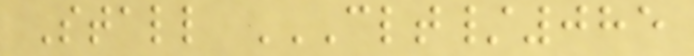Stall CLT/085
